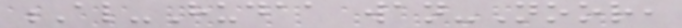Al-Hudaa wan-Noor,
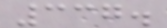337.
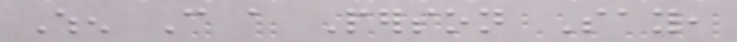When Can a Person Say,
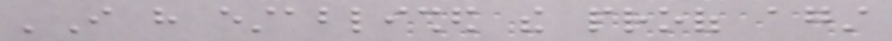'I have established the proof against
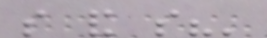so and so?'
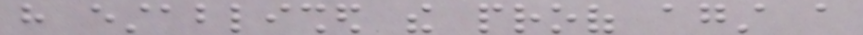have established the proof against a
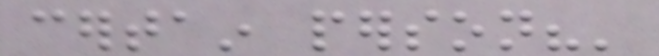certain person?'
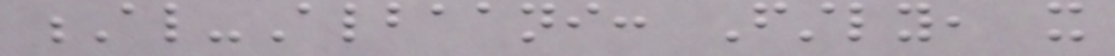Al-Albaani: Firstly, it
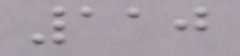110
